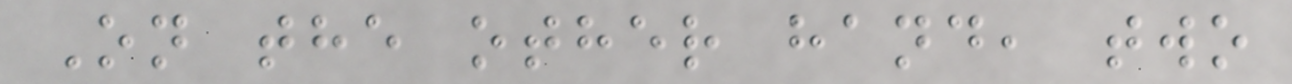On the other hand, two
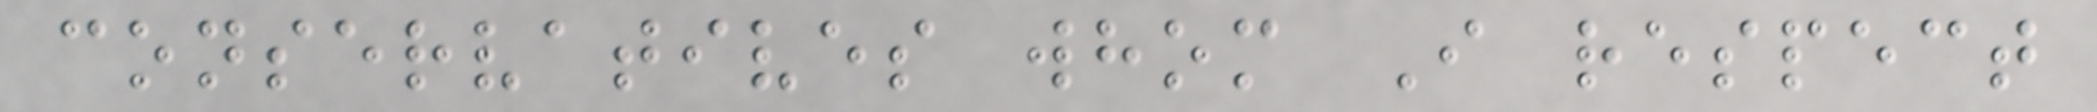conservatives whom I respect
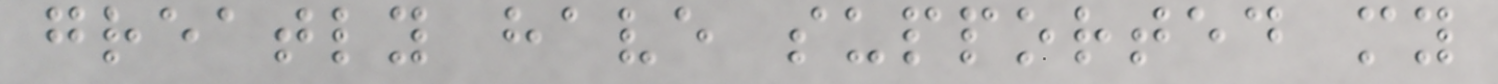greatly have supported my
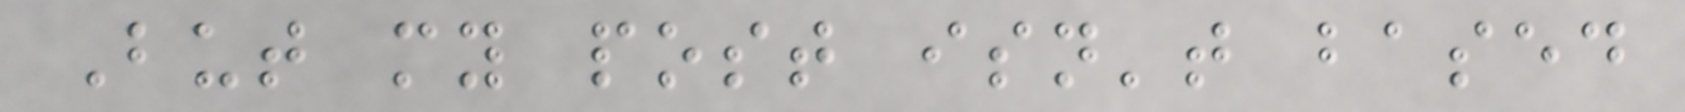But my post isn't based
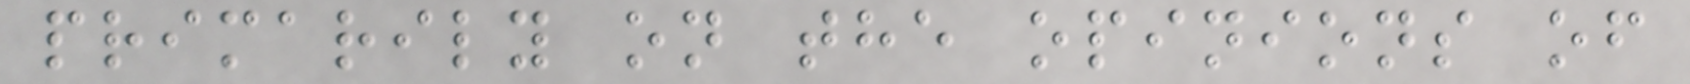primarily on the opinions of
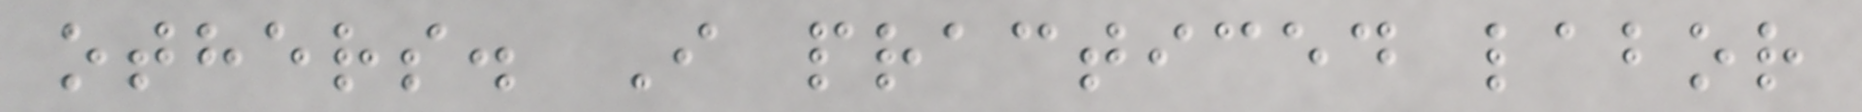others. I practiced labor
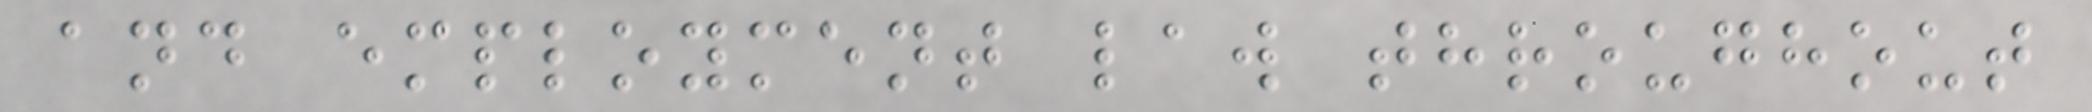and employment law throughout
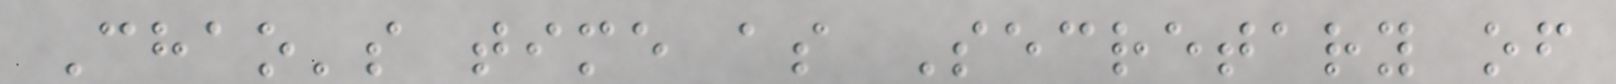Chao's time as Secretary of
